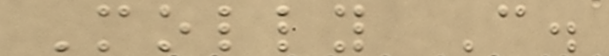Molly C.
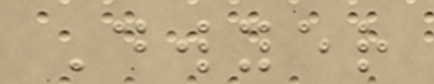Dwyer
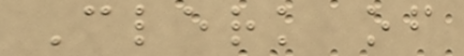Clerk of
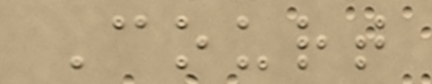Court
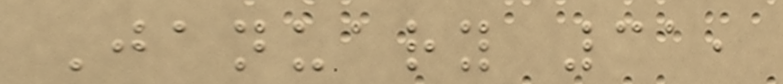January 31,
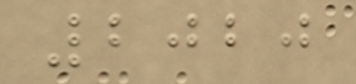2020
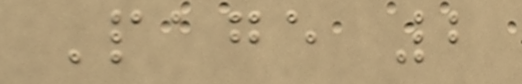Page 2
